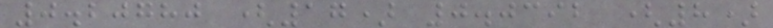0.20780 (17) 0.0392 (8)
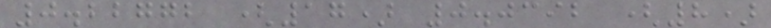0.22772 (17) 0.0392 (8)
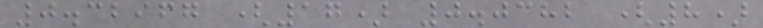0.32967 (17) 0.0382 (8)
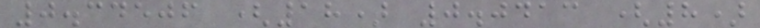0.34506 (18) 0.0413 (8)
